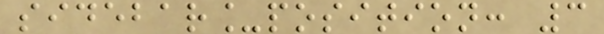sidebar_position: 3
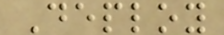Deploy
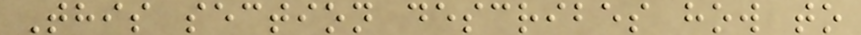This section describes how to
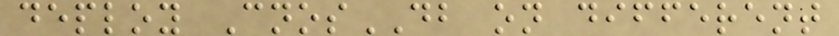deploy CnosDB on different
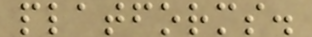platforms.
